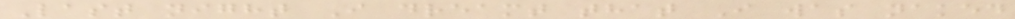Last night I dreamt that I was naked
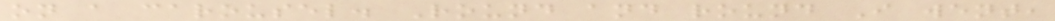on a carousel. Round and round I went,
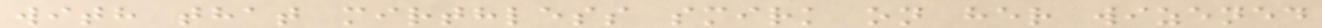with that mirthless smirk on her wizened
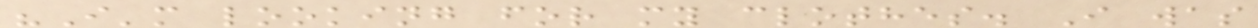"I'm looking for my clothes. I was
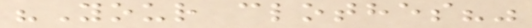"Your clothes?"
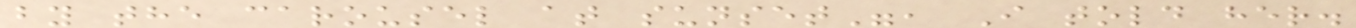by the carousel at sunset", I told her.
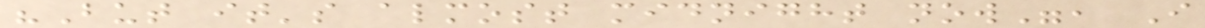"But it's almost midnight now", I
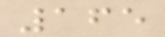165
